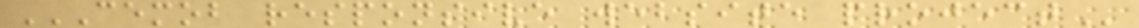CEMOB RESPONSIVE WEBSITE PROJECT
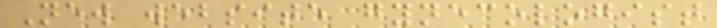New website gynecologist
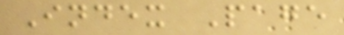Index Page
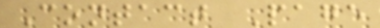Contact Page
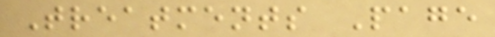Treatments Page
